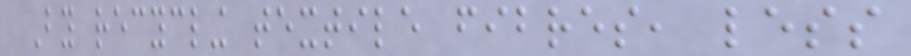By recycling textile fibres, less
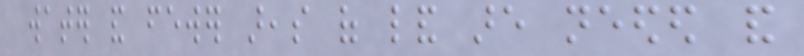water and fewer areas of land are needed and
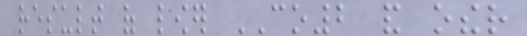result of lower CO2 and other
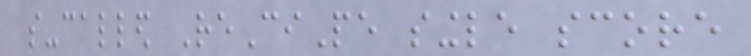so-called ReCiPe single score
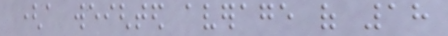(a weighted average of 18
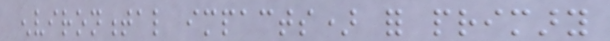environmental impacts) for primary
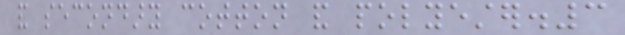and secondary cotton and polyester.3
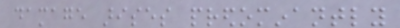damage arises predominantly
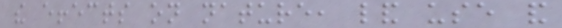the effects on nature, land use and
